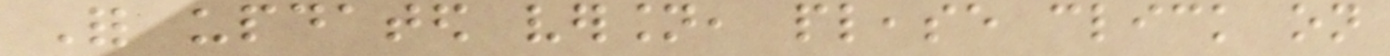For updated version, please click on
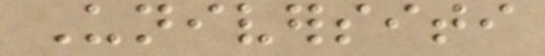Universiti
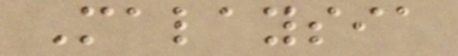Malaysia
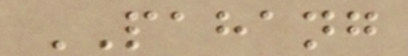PAHANG
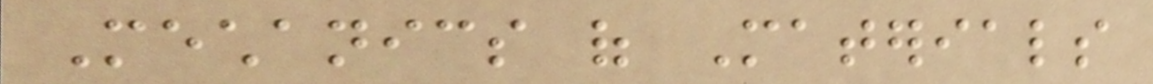Mechanics of Materials
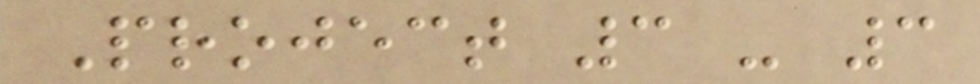Project 3 - 3
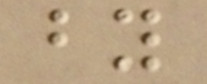by
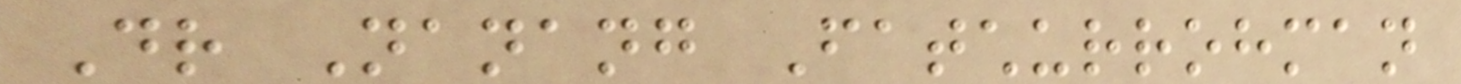Dr Nanang Fatchurrohman
